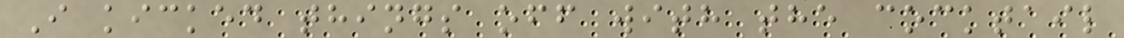I kicked things off with the cocktail
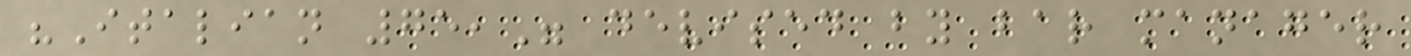"Italian 75," devised by bar manager
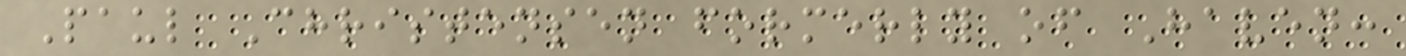Paul Christensen formerly of Haven:
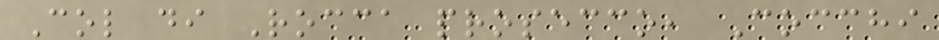Col di Rocca prosecco, Cocchi
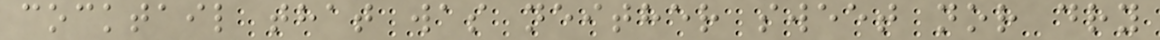cocktail that was neither sweet nor dry
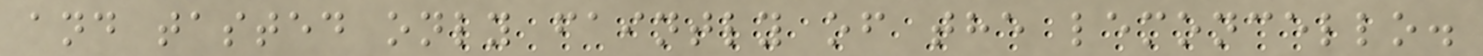and tasted only faintly of the lemoncello.
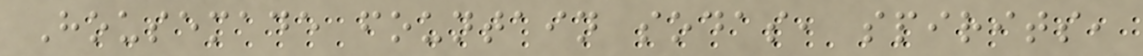Housemade fountain sodas, spirits,
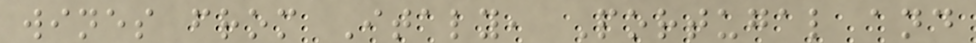wines from Italy, Portugal and
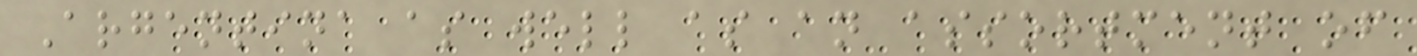Argentina as well as an assortment of
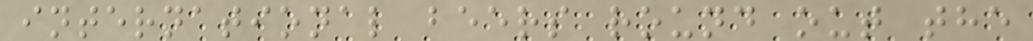international beers round out the
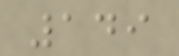149
